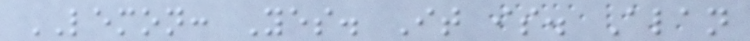LEMON: Yes. It is. Alan
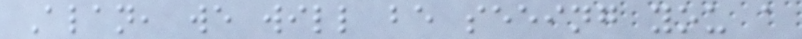Alan, we will be seeing you a
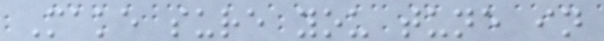Make sure you tune in
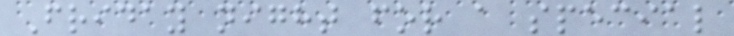Friday night for a special
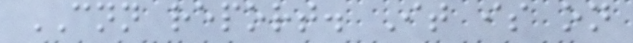CNN report. It is on
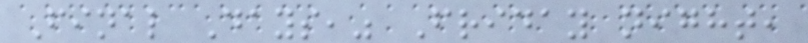Final Days," Friday night,
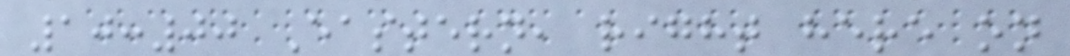10:00 Eastern, right here on
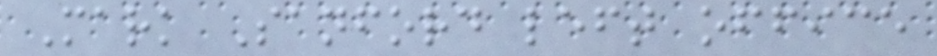Mark Sanford left office
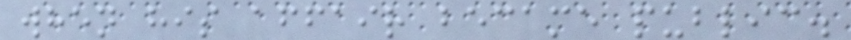when his affair became public.
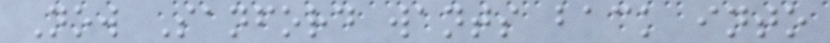Now Sanford wants back into
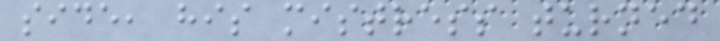side, his mistress turned
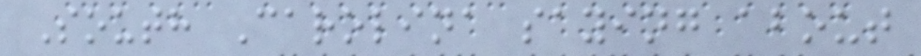South Carolina saying about
